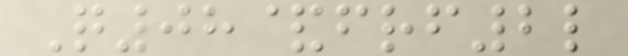Q08&frf2l
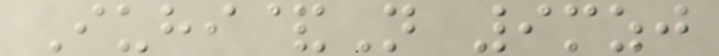Iuhi&N 9mzj
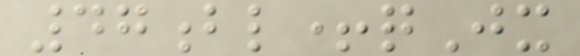47bl+qJx
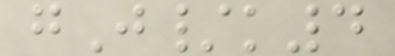gJ/k4
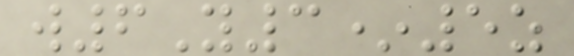w6Y3*5z
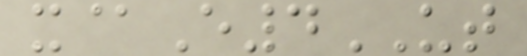x@E4UT
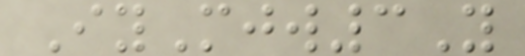IyMjw3Y
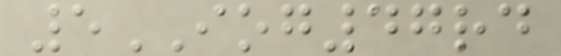5IOG47rd
